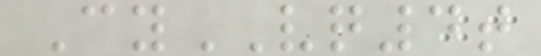CyVQ4t
